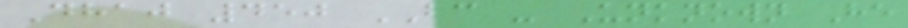Dhaj 450 BC - Unknown He
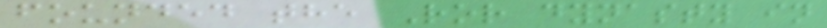founded the Ror dynasty in
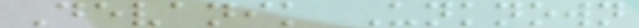Devanik Unknown
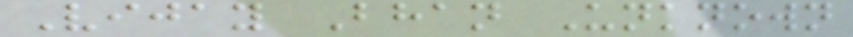Vijay Bhan Unknown
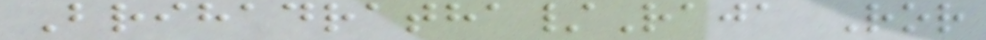Brihadratha/Raja Ror
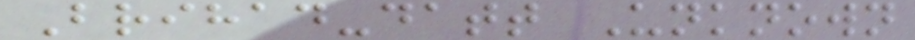Brihad-datt Unknown
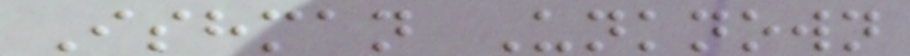Ishman Unknown
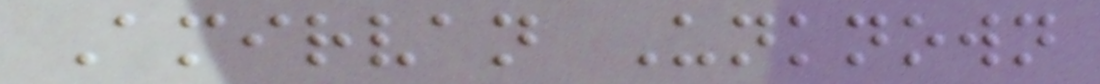Amirvan Unknown
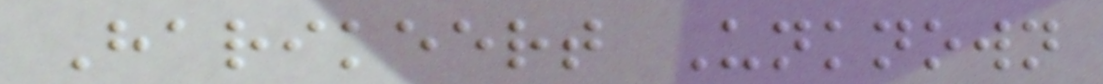Harikeert Unknown
